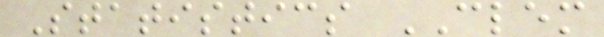Statistics CLEM
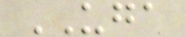UGA
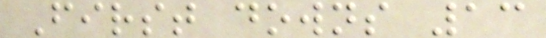First downs 13
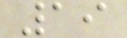19
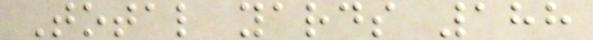Total yards 188
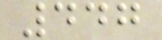447
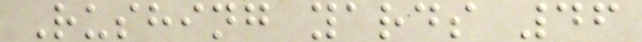Rushing yards 46
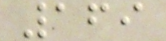169
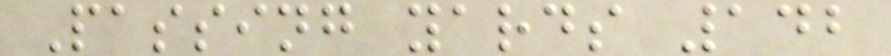Passing yards 142
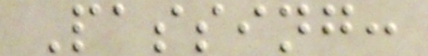Passing:
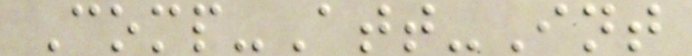Comp-Att-Int
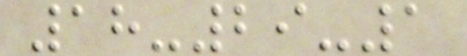18-29-1
